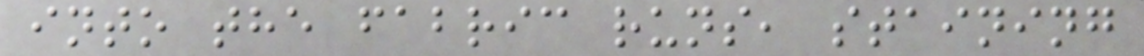into the fabric runs, staining
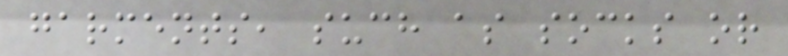garments, such as socks or
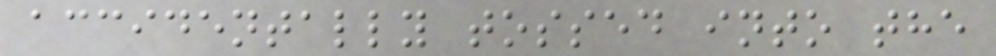accidentally tossed into the
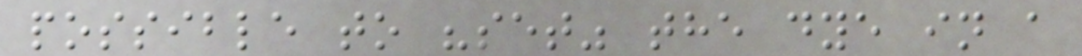possible to "set" the dye in a
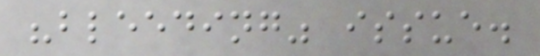"bleeding" issue.
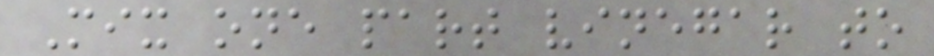Mix one part vinegar to
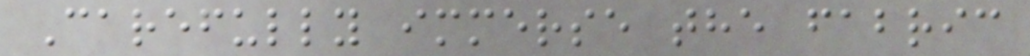Carefully immerse the fabric
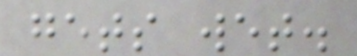gets wet.
